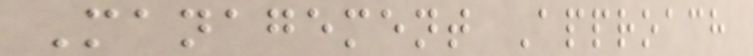Management Approach
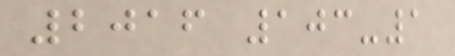2016 103-1
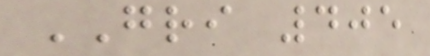GRI 405
